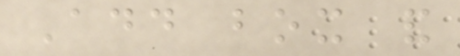Add box and
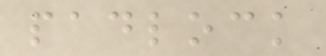padlock
